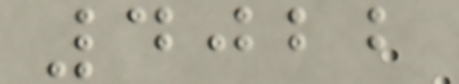4022
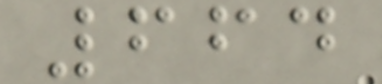664
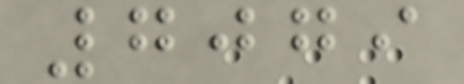7079
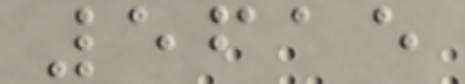5615
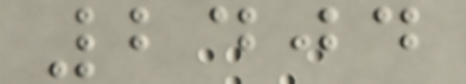2404
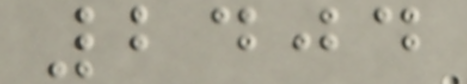2404
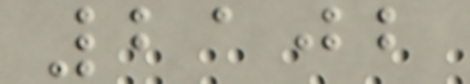2102
